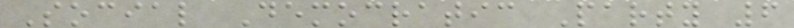Social Democratic Party 6
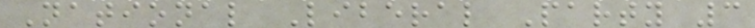National Liberal Party 3
